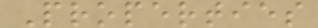Properties
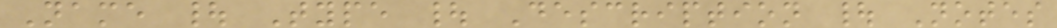Name | Type | Description | Notes
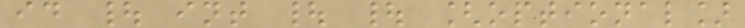id | int | | [optional]
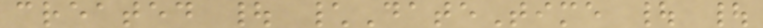created | \DateTime | |
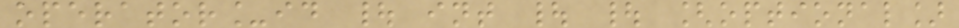operator_id | int | | [optional]
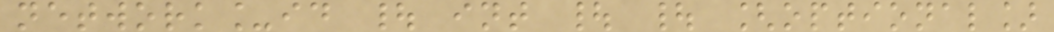network_id | int | | [optional]
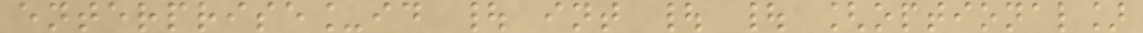enterprise_id | int | | [optional]
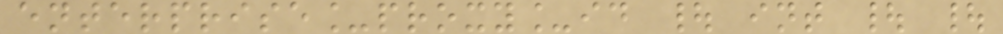enterprise_proxy_id | int | |
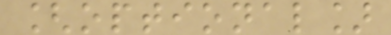[optional]
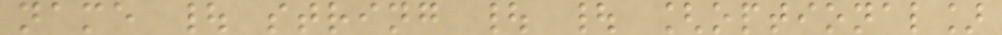name | string | | [optional]
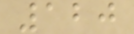120
